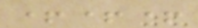+++
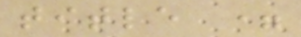title =
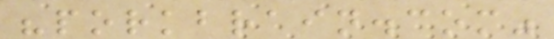"porkbrain.com"
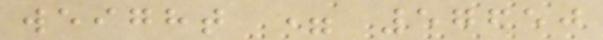weight = 57650
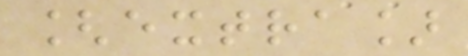[extra]
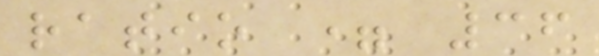ratio = 36
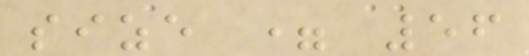size = 56
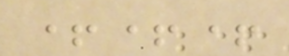+++
